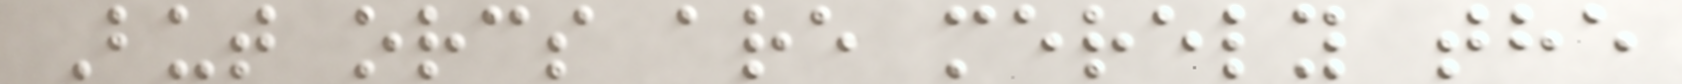But orcs are merely the
